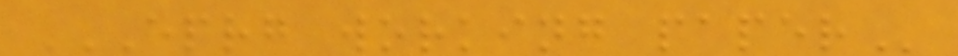EPRG WORKING PAPER
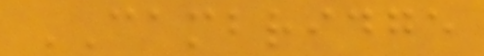CAMBRIDGE
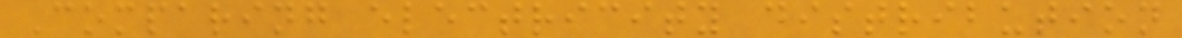Comparing electricity distribution
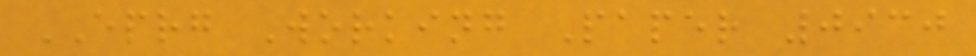EPRG Working Paper 0930
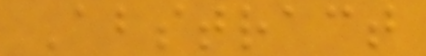Abstract
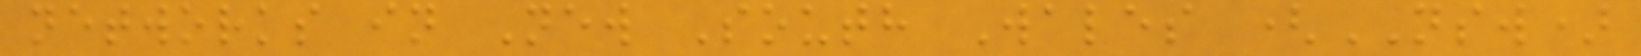networks in New South Wales (NSW)
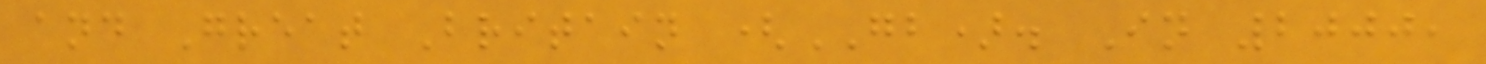and Great Britain (GB). In 2000,
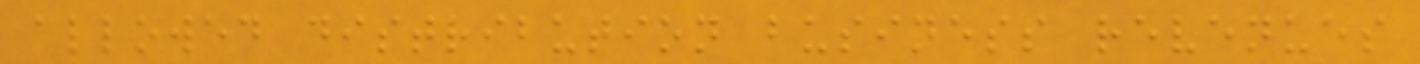allowed distribution business revenues
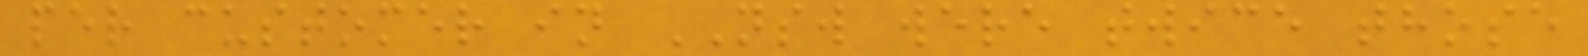per customer in NSW were twice those
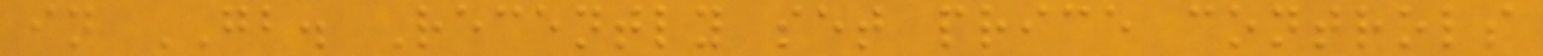in GB. Recently set price controls
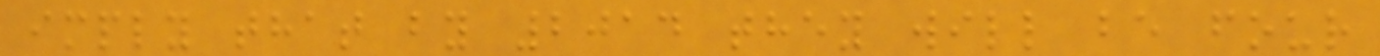imply that by 2014 they will be four
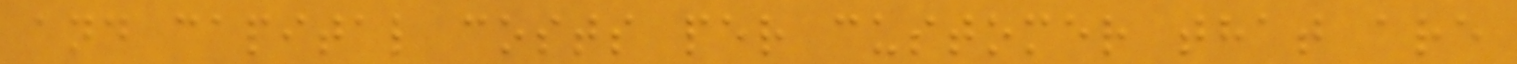and capital costs per customer that are
